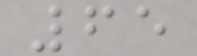65
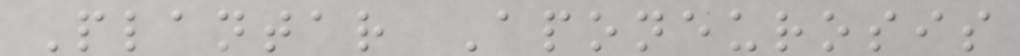Plantar Aponeurosis
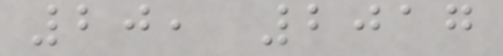20, 2017
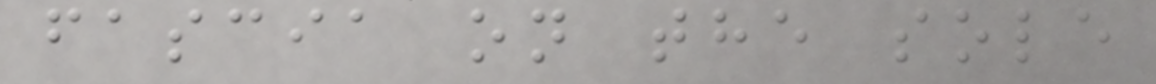fascia on the sole
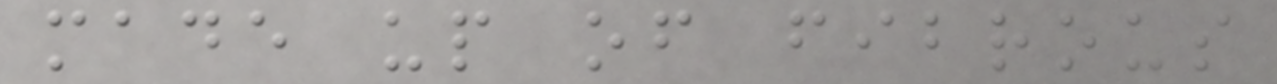made up of fibrous
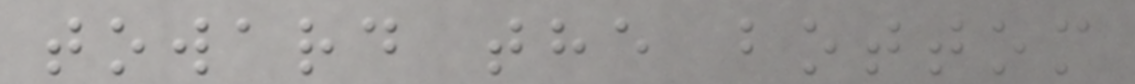toward the bottom
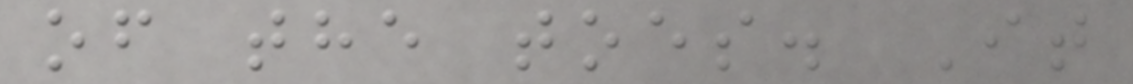of the toes. It
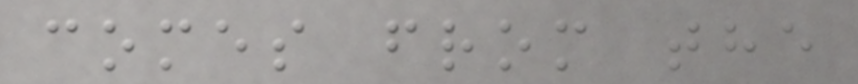comes from the
